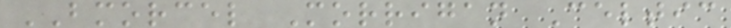BMORCEL Morrigan Celtic
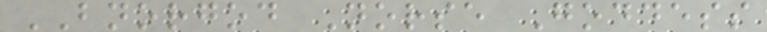BNORGOD Norse Goddess
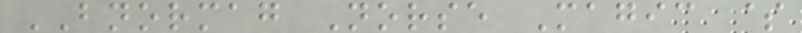BNORMAG Norse Magic $
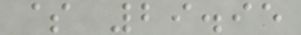$ 29.95
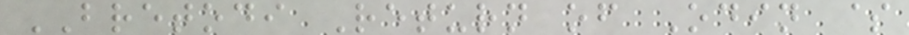BRETODI Return of Odin $
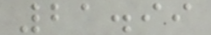21.99
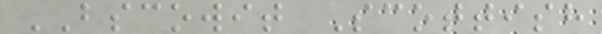BSCOWIT Scottish
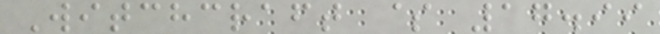Witchcraft $ 17.99
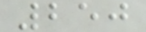250
